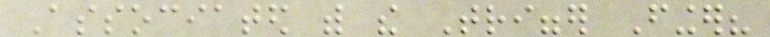Associated with the Trigger Finger?
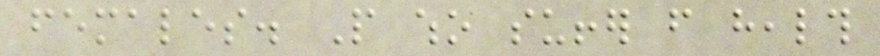females. People who suffer from health
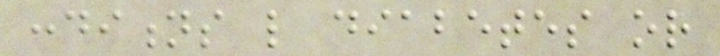conditions like diabetes or
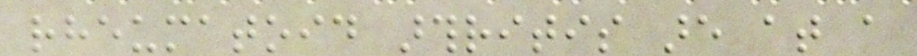rheumatoid arthritis are at a
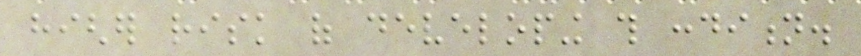higher risk of developing this condition.
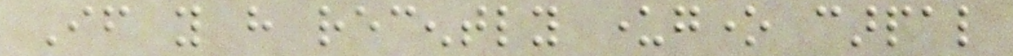If you have recently undergone carpal
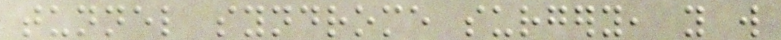tunnel syndrome surgery, you will
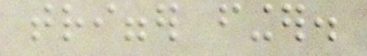trigger finger.
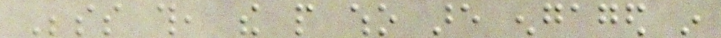Besides this, the people who are engaged in
